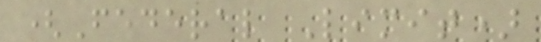(Federal Limit)
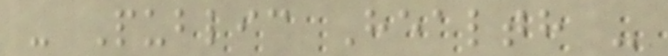- Public Health -
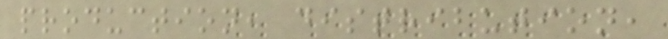production, distribution,
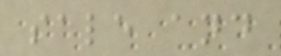sale and
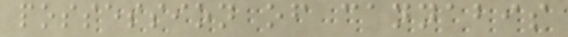possession of cannabis
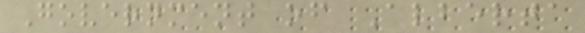Government of Alberta
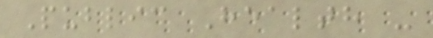Public Health -
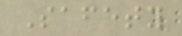Safety
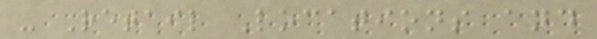- Retail Locations and
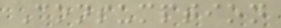Consumption
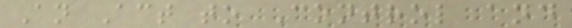An Act to Control and
